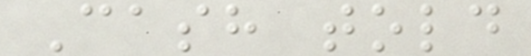Cash told
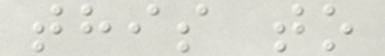this to
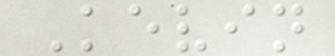Kevin
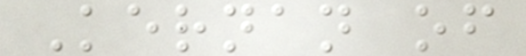Kernan of
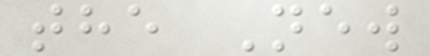the New
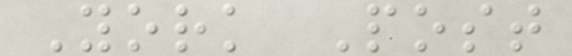York Post
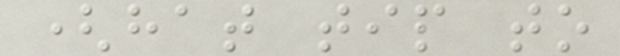(hat tip to
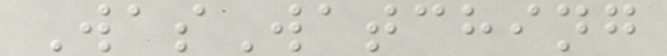WasWatching
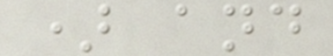) and
